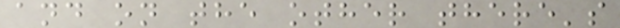and on the other there's
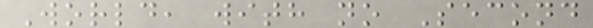World, with no Second
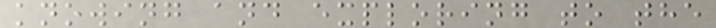knowing and exploring to the
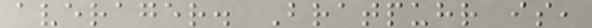averager. Bratpuhr is,
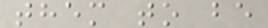them to be
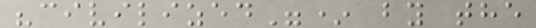"civilized"* by the
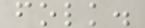folk.
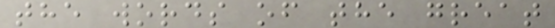the words of the great
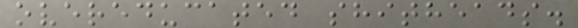overeducated shitheads.
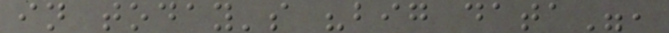in today's "big data",
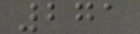271
